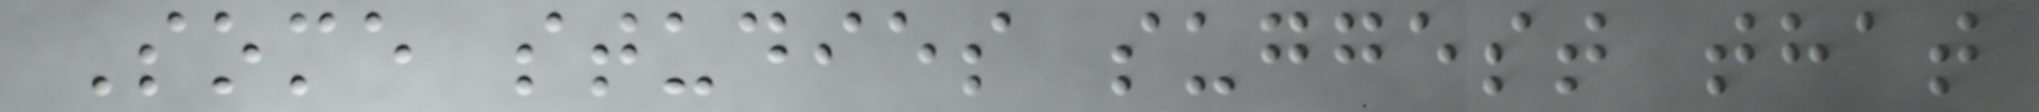Some studies suggest that
